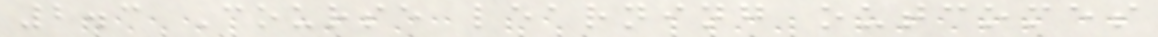2.3 Course learning outcomes
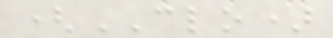(CLO)
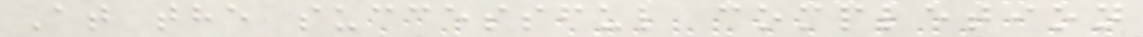At the successful completion
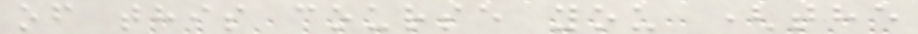of this course you (the
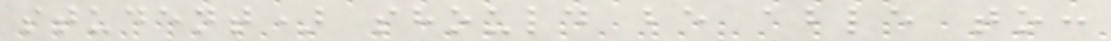student) should be able to:
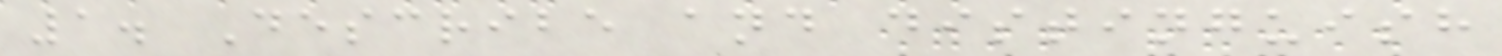1. Describe and distinguish
